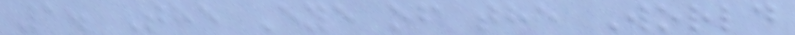1. The Eye of the World
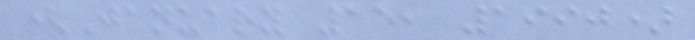(January 15, 1990)
